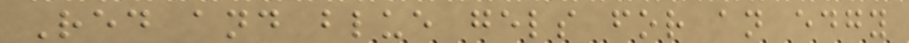Red and blue gels for an edgy
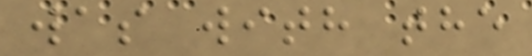was with the
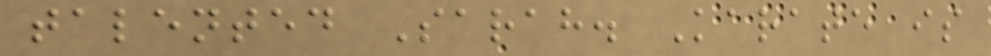talented Sarah. Karate is
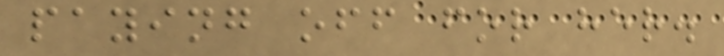paying off for her.
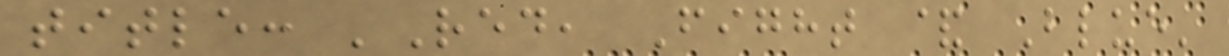title: 'Red, Fight & Blue'
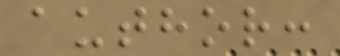author:
